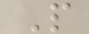P
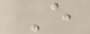E
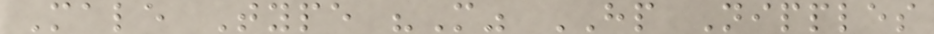Male Type "M" HP Nipples
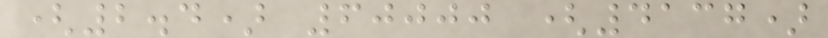(2.4) 60000 (4137)
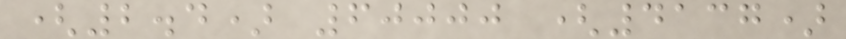(2.4) 60000 (4137)
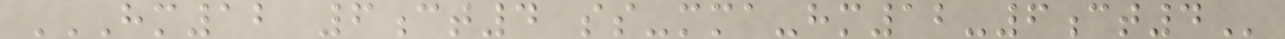HM12 6CT4 SS-MMA-HM12-6CT4
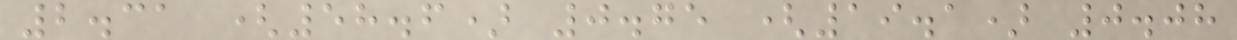2.31 (58.6) 0.75 (19.1) 0.08
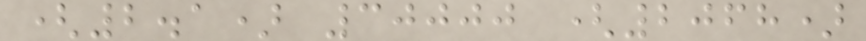(2.1) 30000 (2068)
